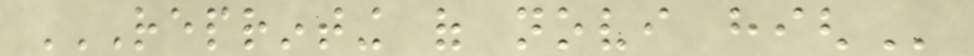REPRINTING OF NOVI HIGH
